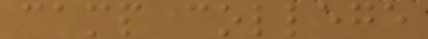camp college
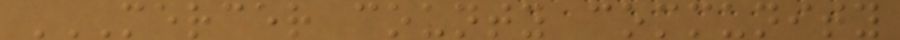MERCER COUNTY COMMUNITY
